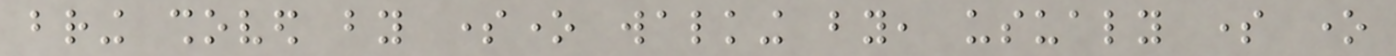bring shoved by someone walking by, usualy some one
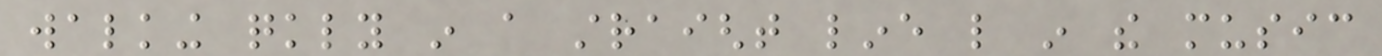walking quickly in a straight line like in the music
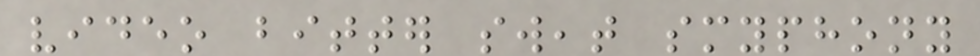video bitter sweat smyphony
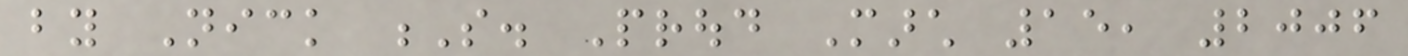by Nick S. Proud March 15, 2006
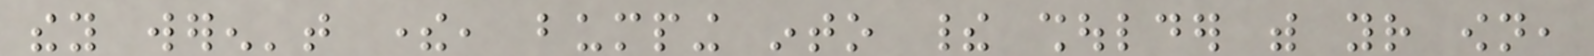they weren't there, bumping into their shoulder with your own,
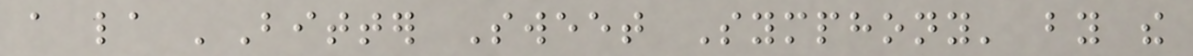a la 'Bitter Sweet Symphony' by the
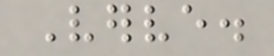Verve.
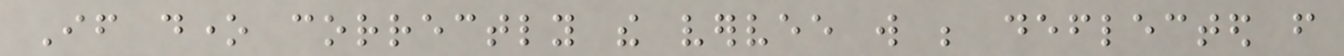If done correctly the vervee will be deflected from
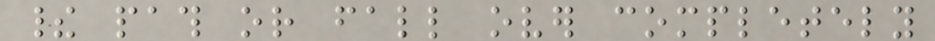their path or fall over completely
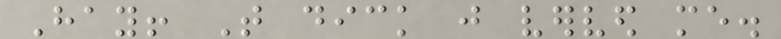Hay! That dick just verved me.
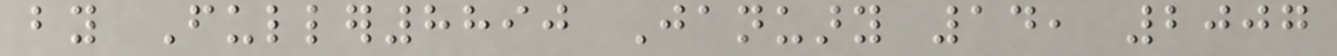by Fuller8890 January 14, 2007
